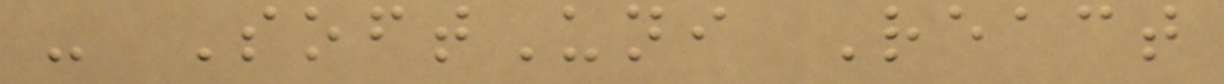- SoftUni React
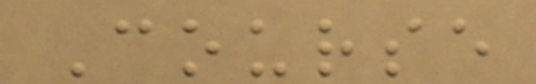Course
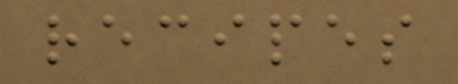recipes
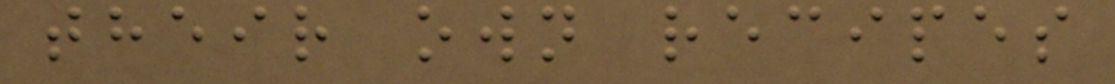their own recipes
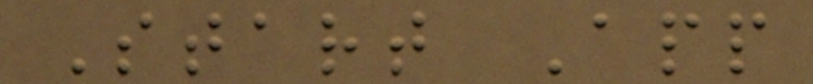Start App
